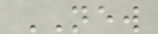NEW
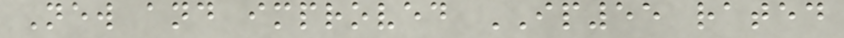New and improved IP55 rated
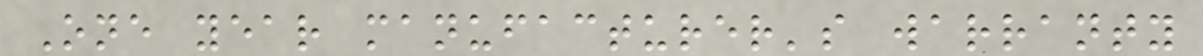One year manufacturer's warranty
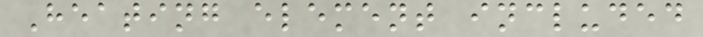Heating element included
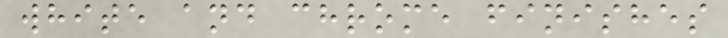white and chrome finishes
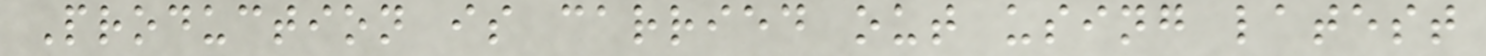Production is carried out using latest
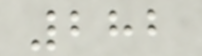282
